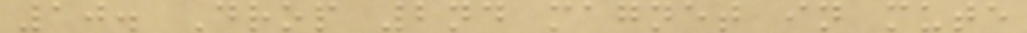10. Drop 2nd magnet in mute
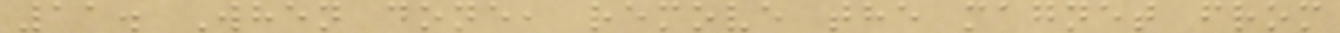11. When done, remove the magnet from
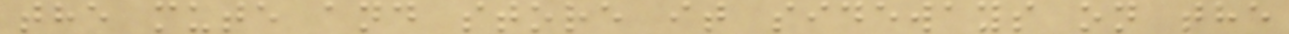the mute and store it sideways on the
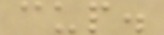cup.
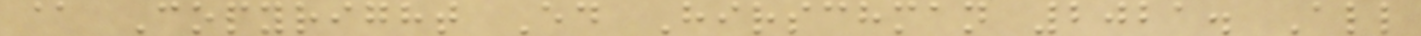@ Copyright Ed Hirschman 2021. All
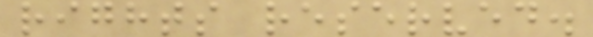rights reserved.
